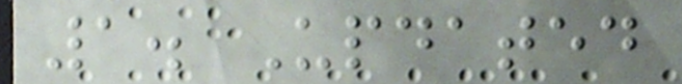1. Updated
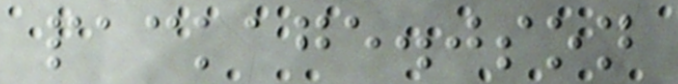package.json
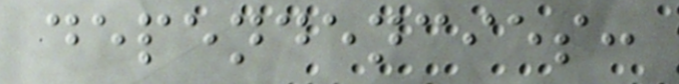dependencies:
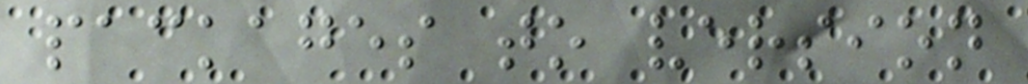packages to version
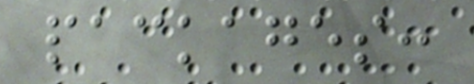packages:
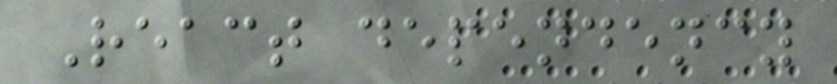React dependency
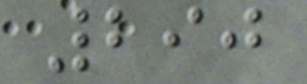290
